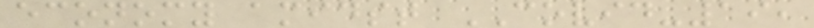economy amidst COVID-19,
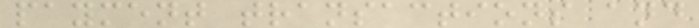payment transactions and
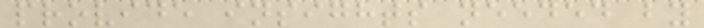provide insights needed by
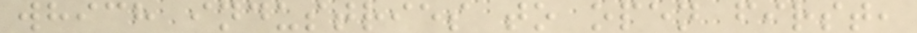which industries to open first,
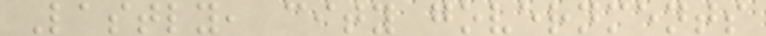Lastly, city governments
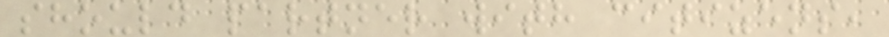should partner with citizens,
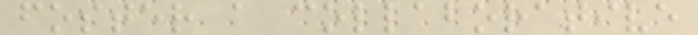foster a collaborative
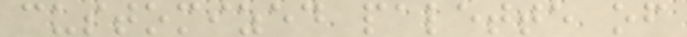customized palette of
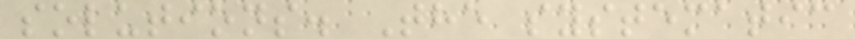solutions. The systematic
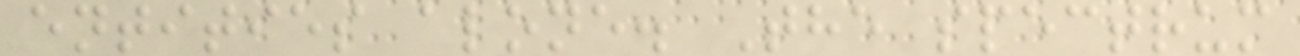entities alone. The spectrum
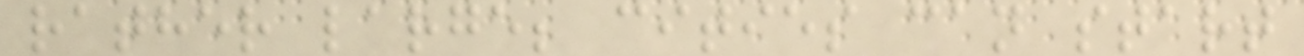rather large; cities can start
